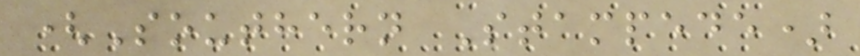(Southern Stampede)
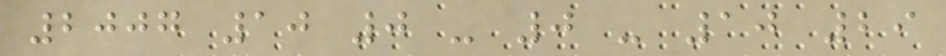2007 10 0 - 0 - 10 29
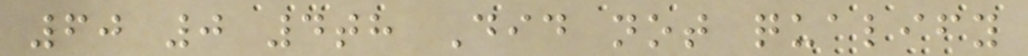60 0 4th Did not qualify
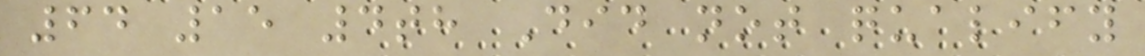64 15 4th Did not qualify
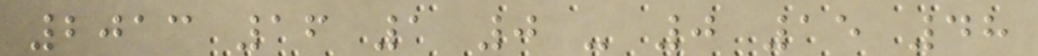2013 16 1 0 - 0 15 48
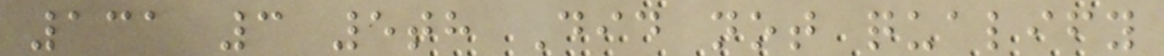131 3 5th Did not qualify
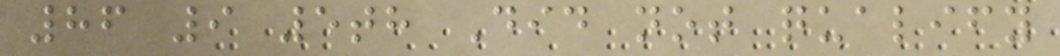86 9 5th Did not qualify
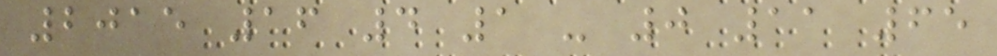2015 16 4 1 - 0 11 65
